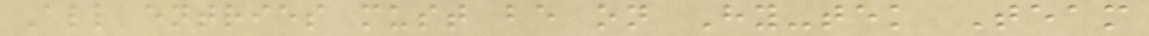All entries must be on Hy-tek Team
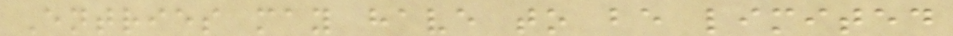Entries may have to be limited
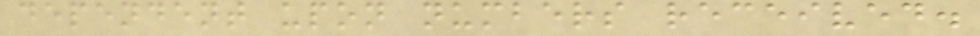dependent upon numbers received.
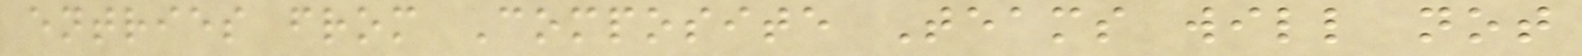entries from Composite Teams will not
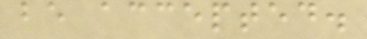be accepted.
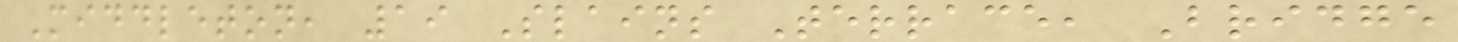Middleton, 19 Slains Terrace, Bridge
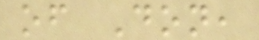of Don,
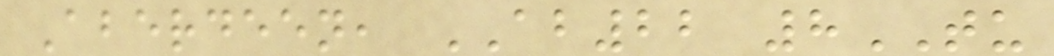Aberdeen, AB22 8TU
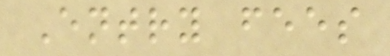Entry fees
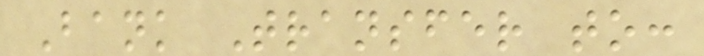Bank Transfer to:
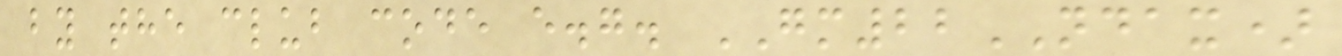by the club code e.g. GM22NDAX)
